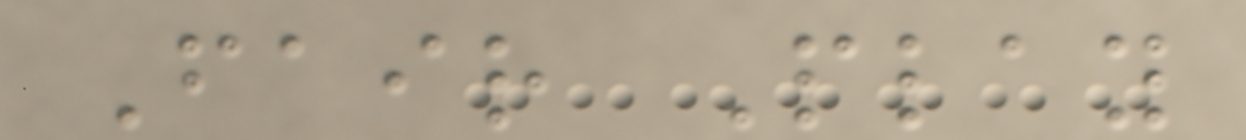Fair Play
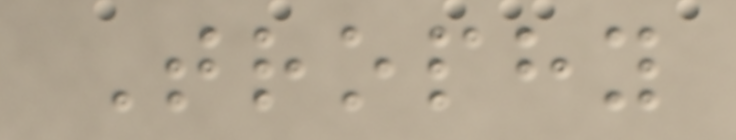Trophy
